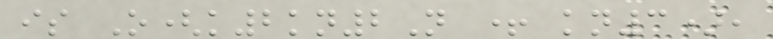is O(k2kn2N + kn3),
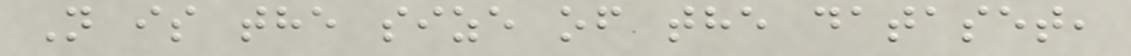N is the size of the dataset,
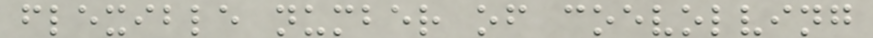flexible number of coevolving
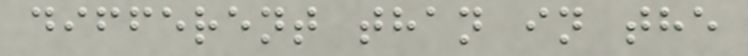different than in the
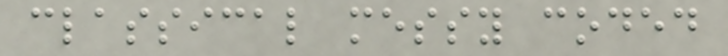classical messy coded
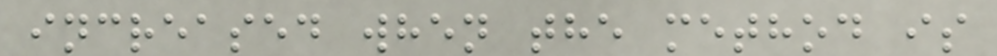increased when the method is
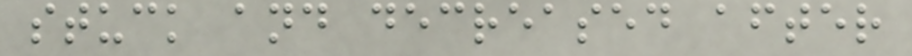stuck and decreased after
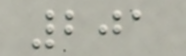201
